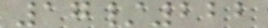17/222
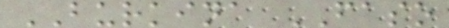BURKINA FASO
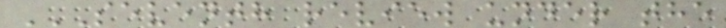SEVENTH REVIEW UNDER THE
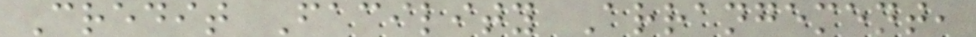Credit Facility Arrangement,
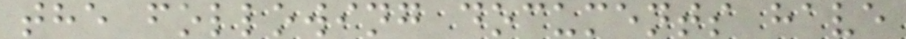the following documents have
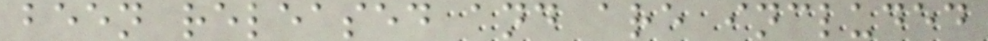been released and are included
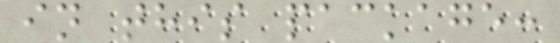in this package:
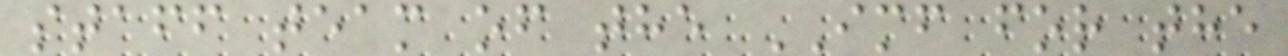staff team of the IMF for the
